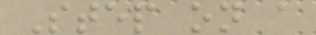Step on a
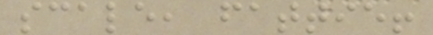scale, fattie!
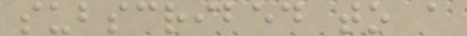subscribed to a
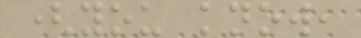(you know,
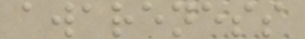awareness
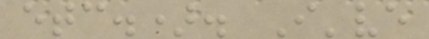etc.). I've
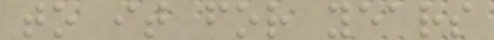to it for years
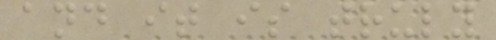and it is truly
